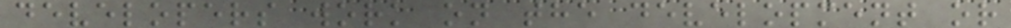developers work on the development or
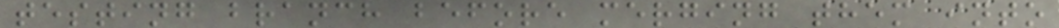testing branch before merging them into
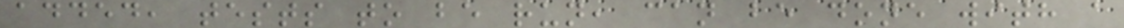added, tests to be run, can be done with a
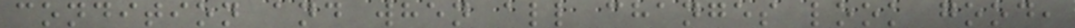condition and when all changes look good,
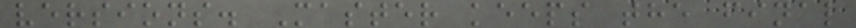versions. Master keeps the final
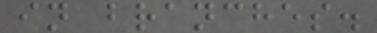in branches.
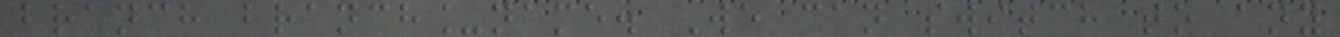branch branch_name. We can switch to any
